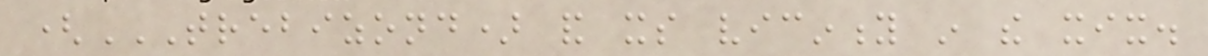(TREBIZOND) AND ITS VICINITY IN THE XIX.
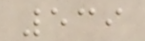539
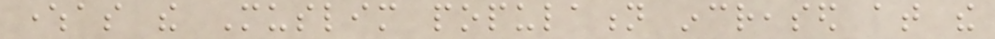whereas the Muslim population increased at the
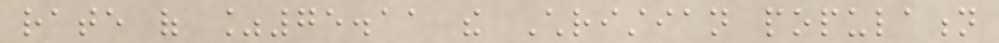rate of %75.11 the Christian population
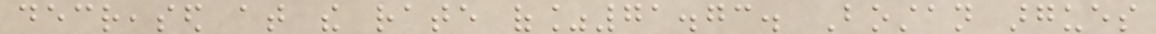decreased at the rate of%71.73. Bostan argues
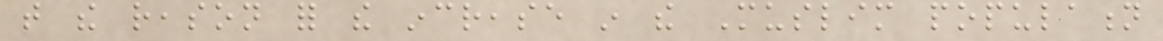that the reason for the increase in the Muslim population
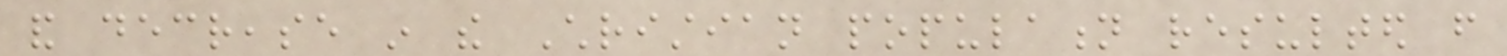and decrease in the Christian population resulted from
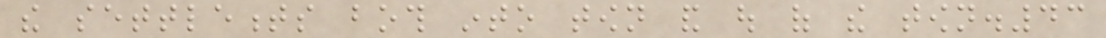the settlements both into town and out of the town.43
